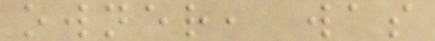owner, was
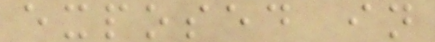exposed in
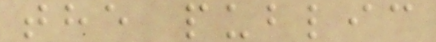the public
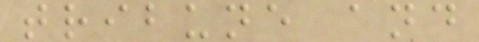tribune and
